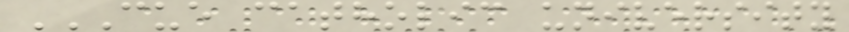CUE CATHOLIC UNIVERSITY
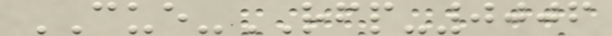CUE-RFP-0006
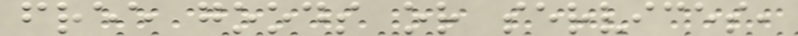free goods or services,
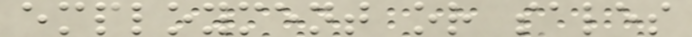employment or sales
